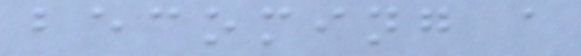becoming a
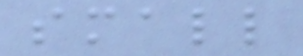small
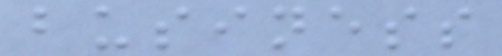business
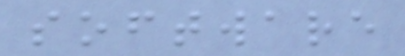software
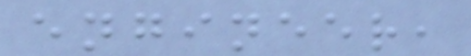engineer,
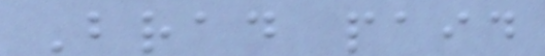Brad paid
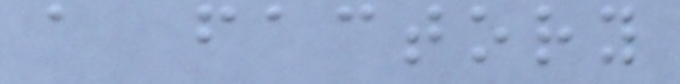a factory
